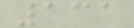131
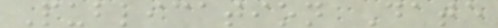Publication Date
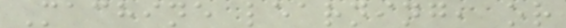Machine learning, or
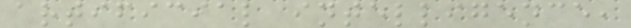artificial intelligence,
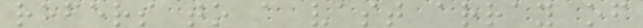refers to a vast array of
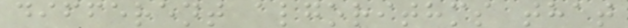different algorithms that
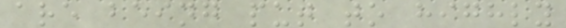are being put to highly
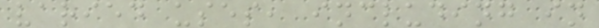varied uses, including in
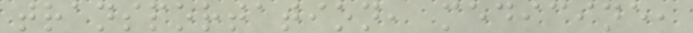transportation, medicine,
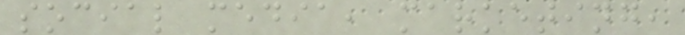social media, marketing,
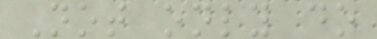Not only do
